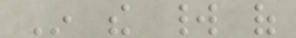In the world of
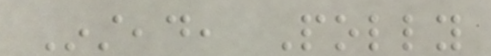Instead, Polly
